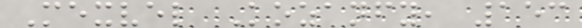Mexvel Kozanfy, 153
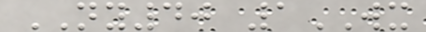NY40 1WX
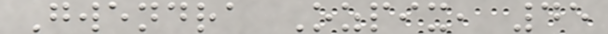Gwendra Ozpix, 45
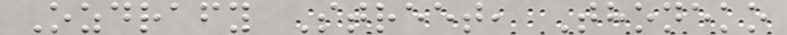Ozdrafy Street, Thoneko
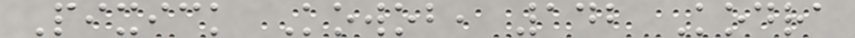Pixick Kowob, 142 Kodra
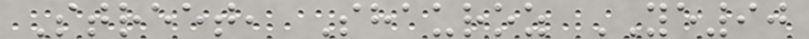Street, Shauroz YE90
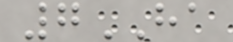7HA
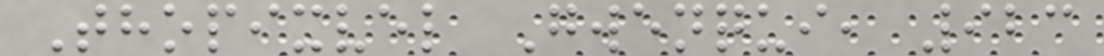Thopixvel Gwenqui, 923
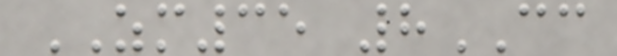ZM35 8CC
